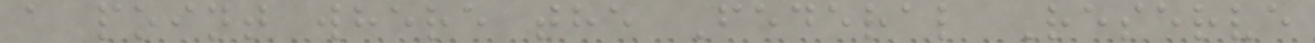a point where the Federal Reserve
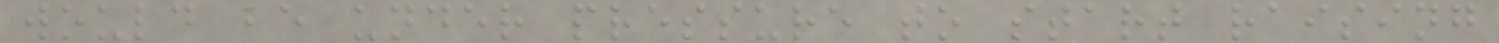would be under pressure to start raising
